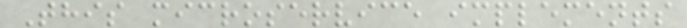This microservice implements
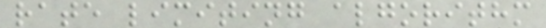rate limiting algorithm
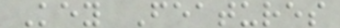Key Features
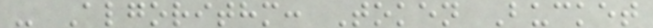- Algorithm: Token Bucket
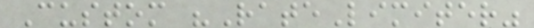Custom "RateLimiter"
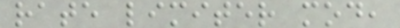rate limiter mod,
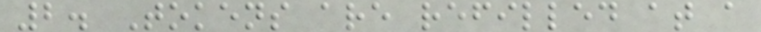2. Tokens are refilled at a
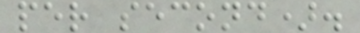per second).
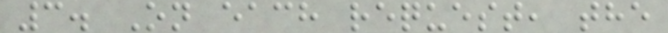3. On each request, the
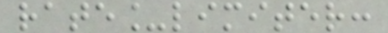rate_limiter:
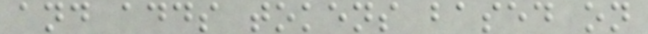and adds tokens based on
